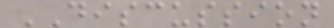DISCUSSION
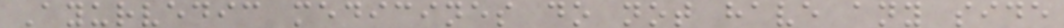Ayurvedic medicines do not have any side
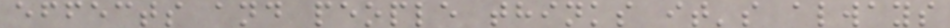effects and people thinks it's always
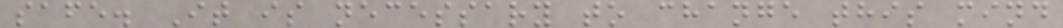safe. It is necessary to change this mind
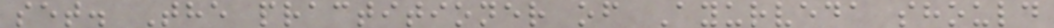set. The practitioner of Ayurveda should
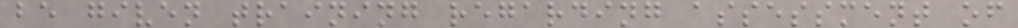be given training regarding assessment of
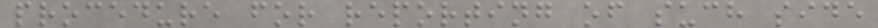procedure for reporting of such side
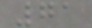71
